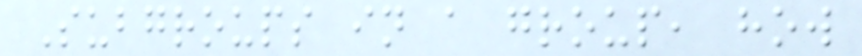Subgroups in a group, how
